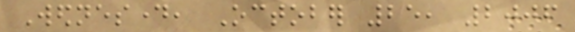Wednesday, October 25, 2006
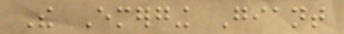The Emerging Giant
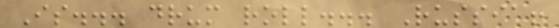Is... drum roll... Russia!
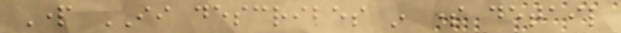Part II describes in some detail
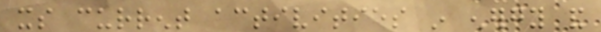its current activities in energy and
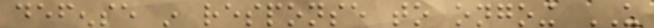defense in response to ongoing US
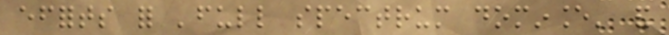efforts for 'full spectrum dominance' and
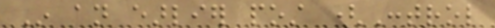In an earlier post (Control
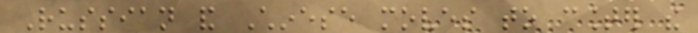Russian and Chinese moves to counter the
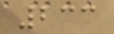233
